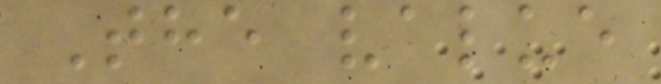The value
